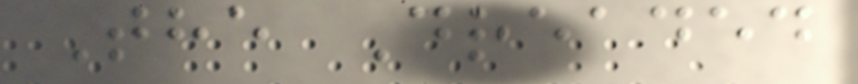The Dreaded
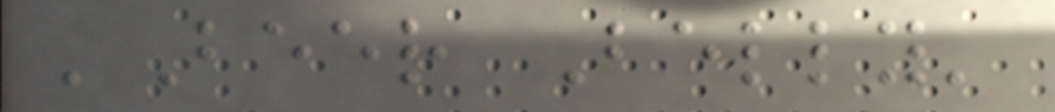'Beer Belly'
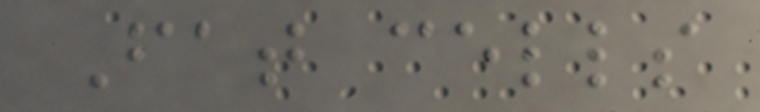Fat cells
